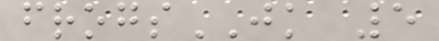frogsJK 5
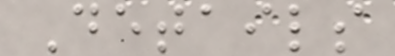Details
